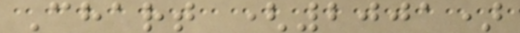Chart (2001)
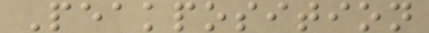Peakposition
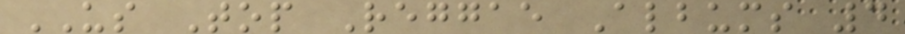US Top Reggae Albums 4
